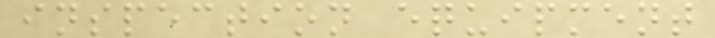inspection equipment
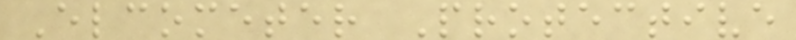Elcometer Protective
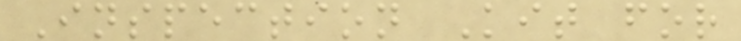Inspection Kit for
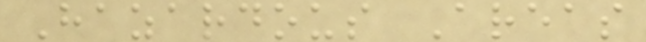Hazardous Areas
